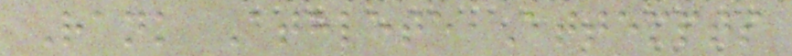Rank Athlete Attempts
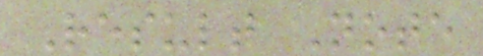Result Note
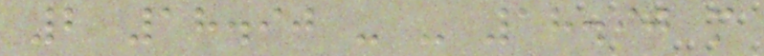2 18.90 - - 18.90 m
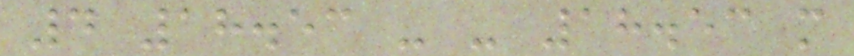4 18.53 - - 18.53 m
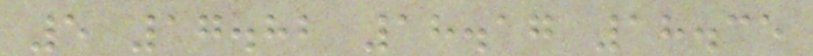5 17.82 18.17 18.35
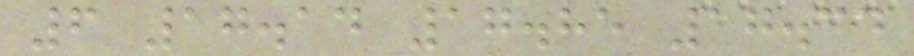6 17.14 17.85 17.34
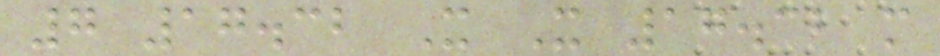7 17.32 X X 17.32 m
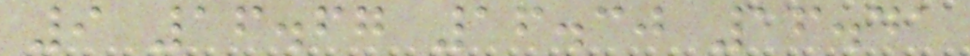9 16.67 16.30 16.41
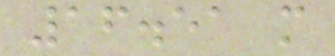16.51 m
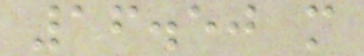16.50 m
